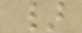}
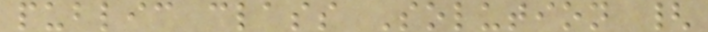public class Solution {
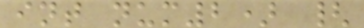int num2) {
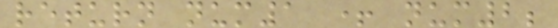return num1 + num2;
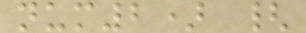num2) {
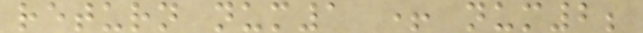return num1 + num2;
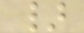}
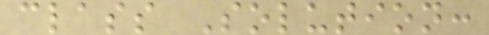class Solution:
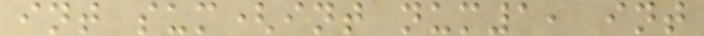int sum(int num1, int
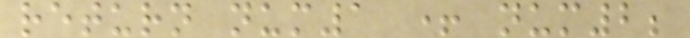return num1 + num2;
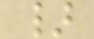}
